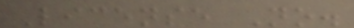License No.
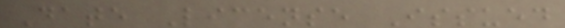Date License Issued
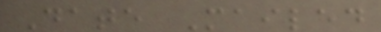Date Mailed
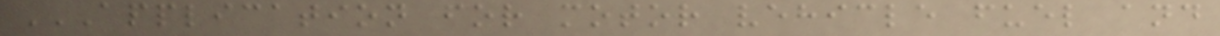APPLICATION FOR MOTOR VEHICLE FUEL AND
